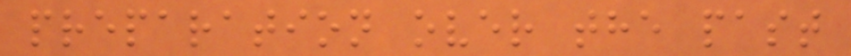preparation over the past
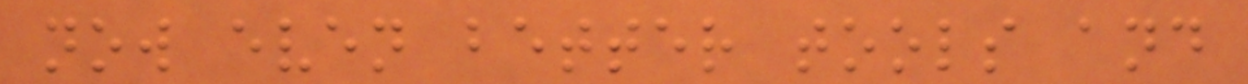now even better tools and
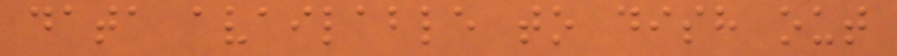data available to dish out
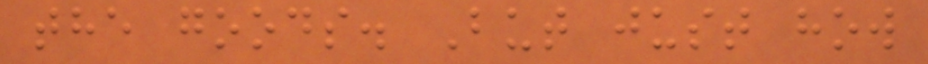the goods. But just how
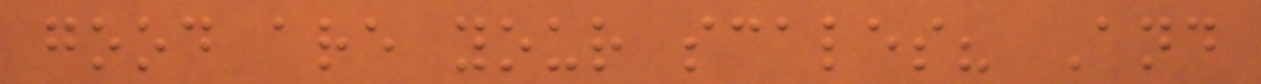good are your scales? And
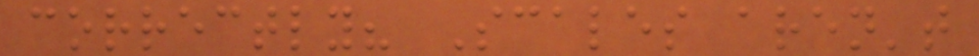correctly? Scales aren't
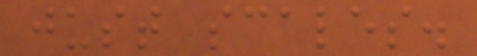just scales.
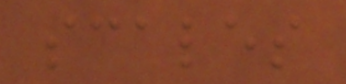scales
